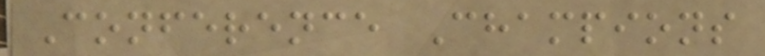Conference Champions
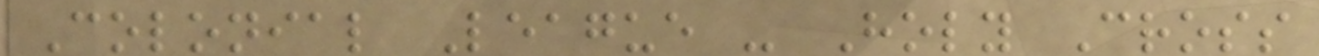Colonial League - Holy Cross
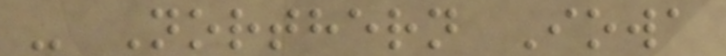- Northern Iowa
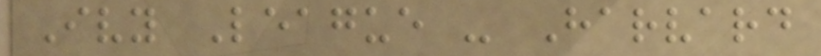Ivy League - Harvard
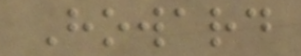Howard
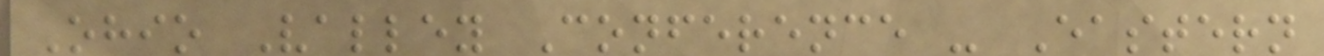Ohio Valley Conference - Eastern
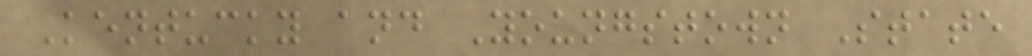Kentucky and Youngstown State
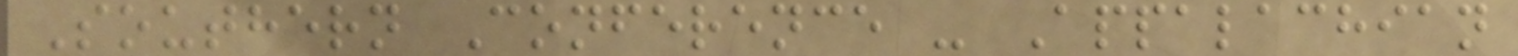Southern Conference - Appalachian
